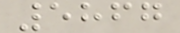5867
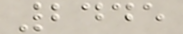2445
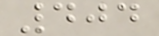404
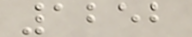1252
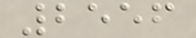2556
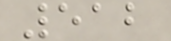512
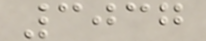3037
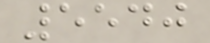5540
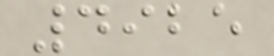4925
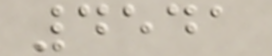4541
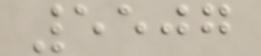5507
